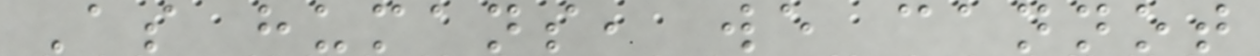As humans, we cannot
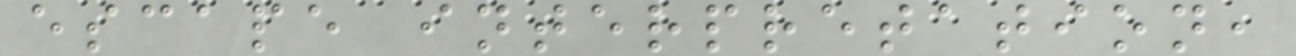escape interpretation,
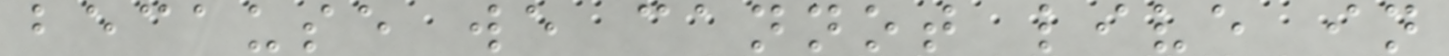because we cannot live in
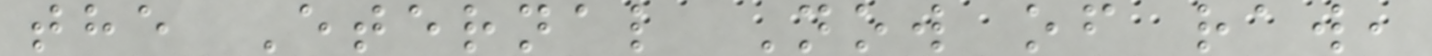the Eternal Now of raw,
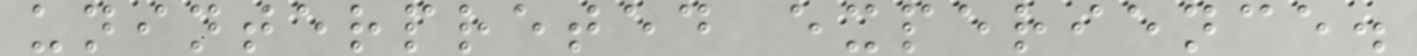uninterpreted experience.
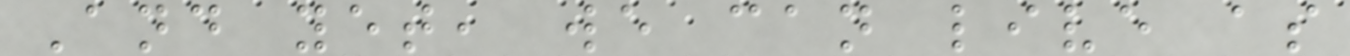And yet, we can live as
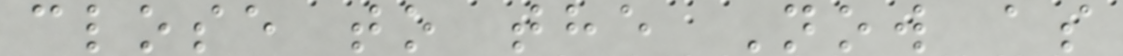close to the Now as
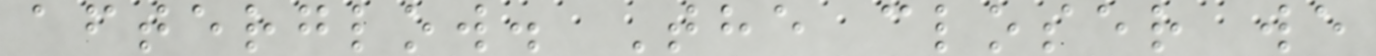afterglow. The closer we
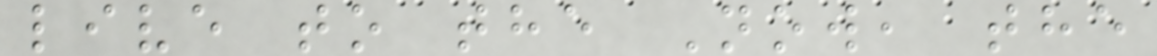live to the Now, the
